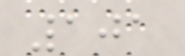101
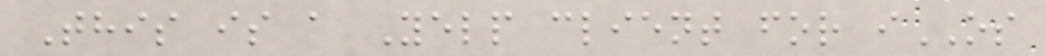This is a Yelp client for iOS
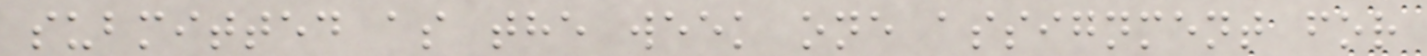submitted as the week one assignment for
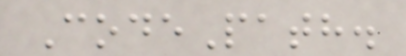CodePath.
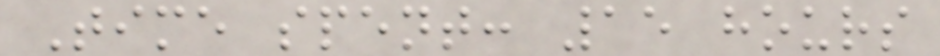Time spent: 15 hours
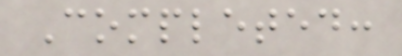Completed:
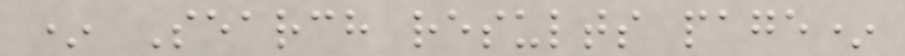* Search results page*
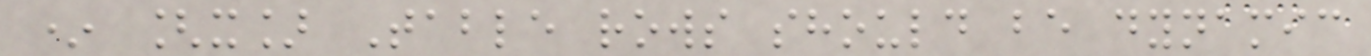* [x] Table rows should be dynamic
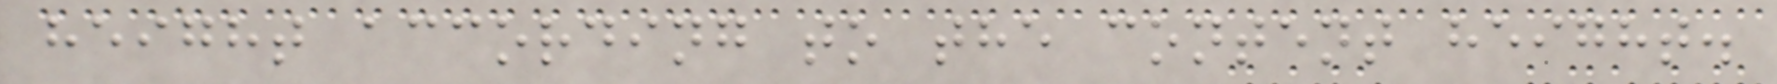height according to the content height.
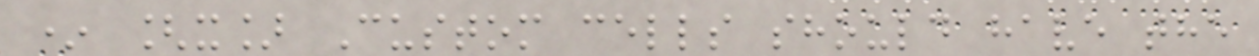* [x] Custom cells should have the
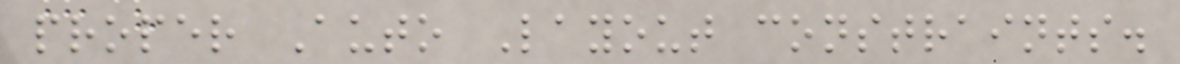proper Auto Layout constraints.
